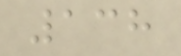138
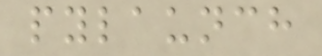pylaunch
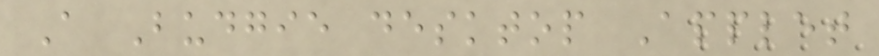A Budgie desktop Applet
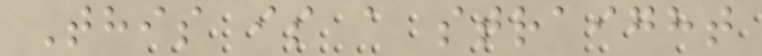This is a straight
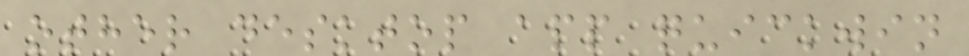other desktop app quickwin
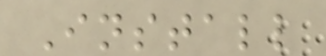Install
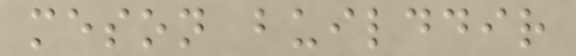meson builddir
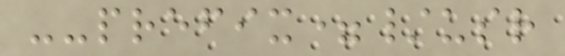--prefix=/usr
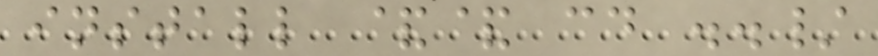install && cd ../
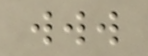www
